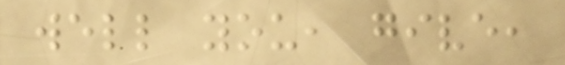well you, give,
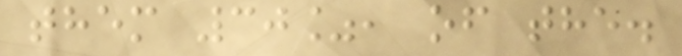them 30%, of the.
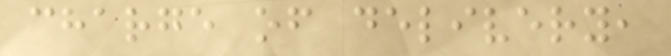charge of delivery,
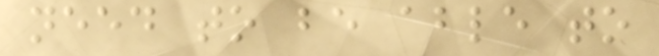need to be able to
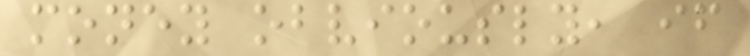money obviously, if
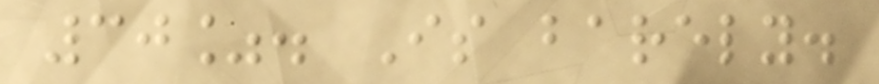30%. Is barely.
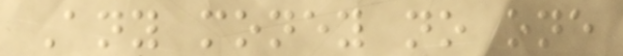Any money no one
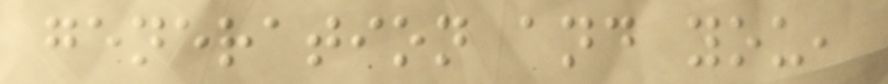generation and you,
